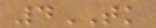4TK
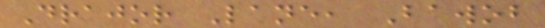Drajor Lane, Bawob
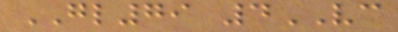GL79 4VC
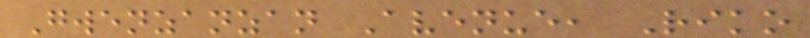Gwenzanzan Avenue, Riko
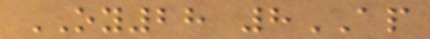OY28 8AP
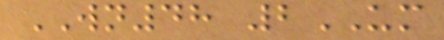WN48 2UM
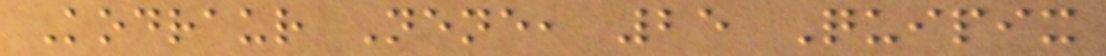Kodraur Nene, 25 Quipix
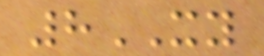8XY
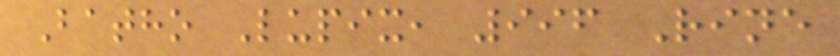Batho Lupix, 996 Rine
